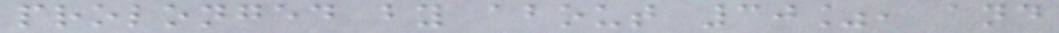prolonged by about 30%, and
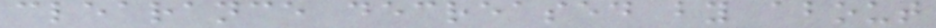clearance decreased by about
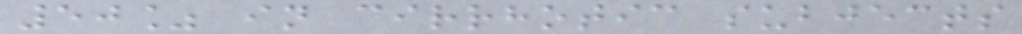50% in cirrhotic subjects
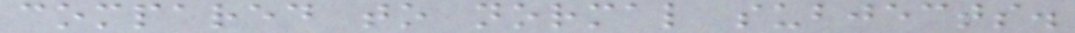compared to normal subjects.
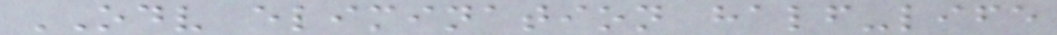ODV elimination half-life
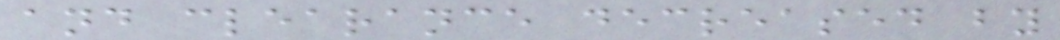and clearance decreased by
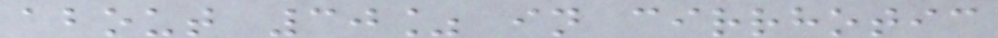about 30% in cirrhotic
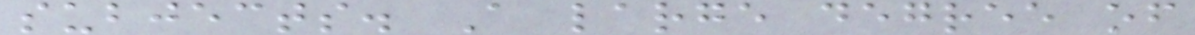subjects. A large degree of
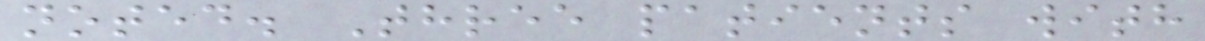noted. Three patients with
